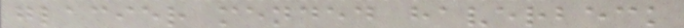glacier mended haverbeck
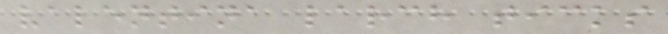valentina larch ticks
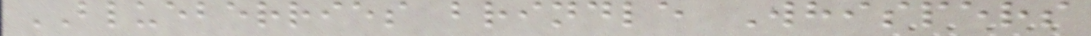BLUEBERRIES brindle Whispers
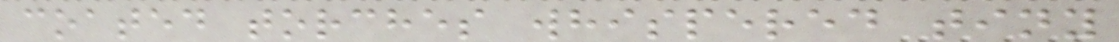coated torches whispered tiny
